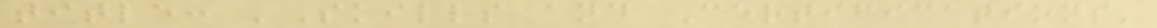title: 'Skills and Certifications'
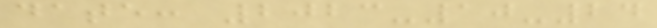date: 2023-10-24
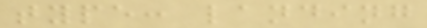type: landing
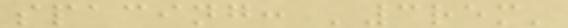spacing: '3rem'
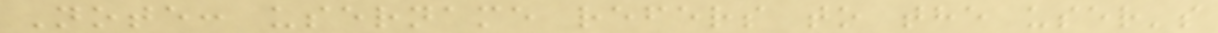Note: username refers to the user's
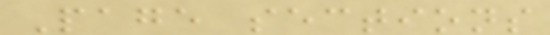Page sections
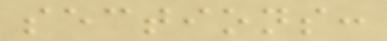sections:
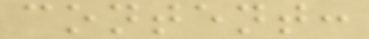content:
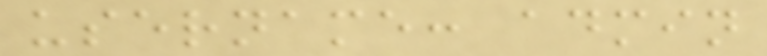username: admin
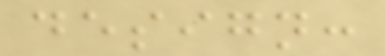design:
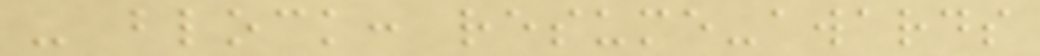- block: resume-awards
